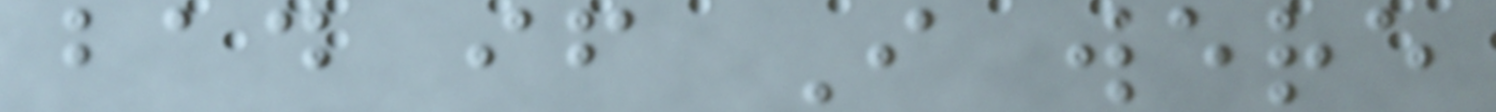bad if I were
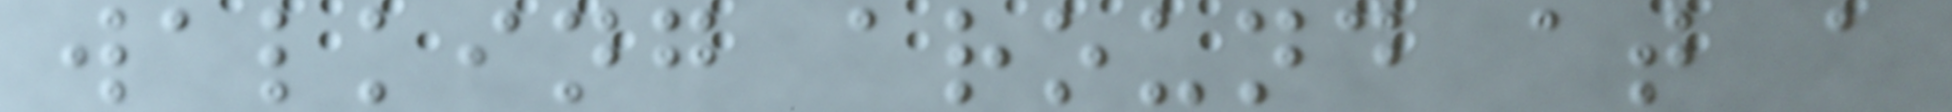walking around at a
